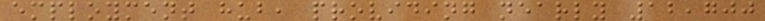employment hub, providing nearly 12,700
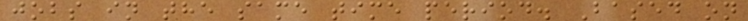jobs in the same time period. Based on
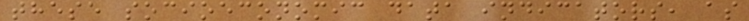these socioeconomic data indicators, as
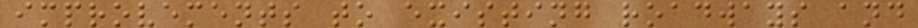improvements to existing roadways and
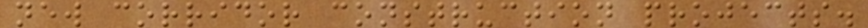new corridor construction projects.
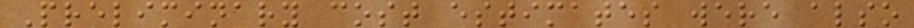Preliminary cost estimates were also
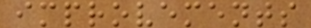improvements
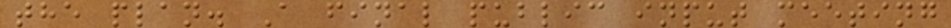the plan. A final public input meeting
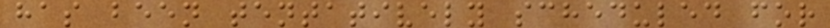has been tentatively scheduled for
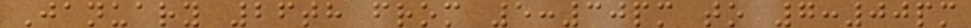January 26th from 5:30pm to 7:00pm
